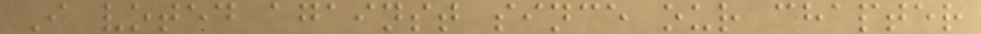I voted against since our chapter
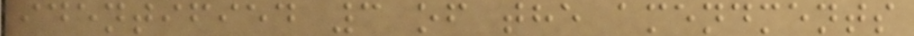identified 3 of the amendments
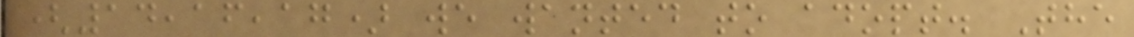(14,16,17) we wanted to adopt. The
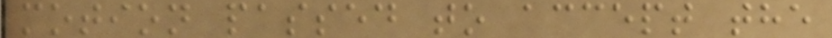motion passed to accept the
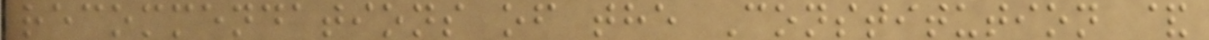recommendations of the Constitution &
